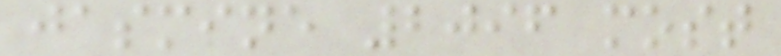jasmine 2096 most
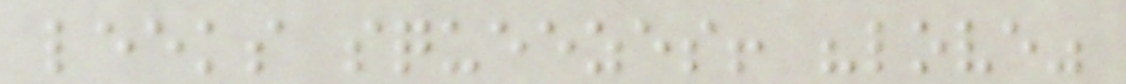leeks squeezes! "love"
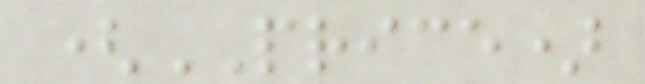(PRICE)
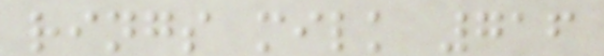rings milk 716
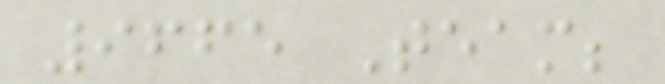9665 Team;
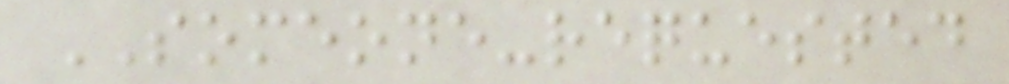SOMEONE-requested
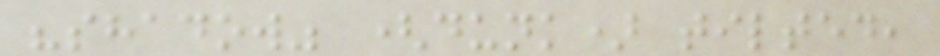"shadow" (dunk) tilted,
